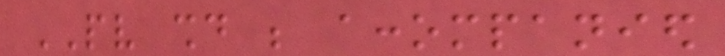PV should be accompanied
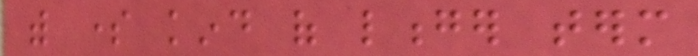with some kind of longer term
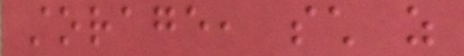storage, such as
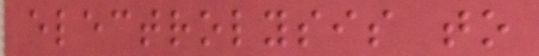electrolysis to
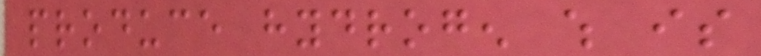produce hydrogen which is
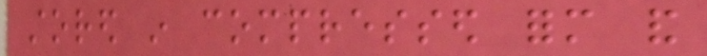stored in compressed form and
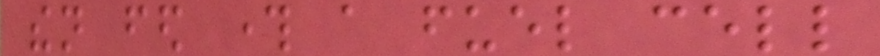then fed through a fuel cell
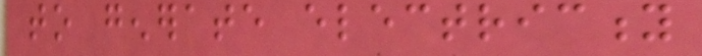to generate electricity
